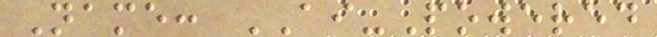Name: AI-Powered
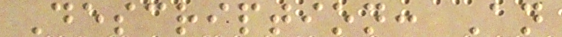Description: An
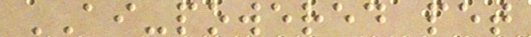AI-powered pet
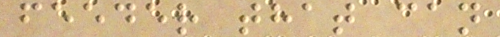feeder that can
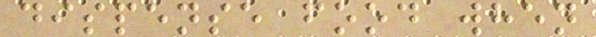dispense food when
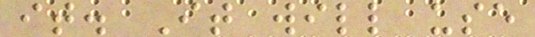it. It will use
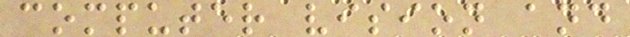computer vision and
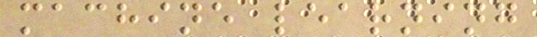machine learning
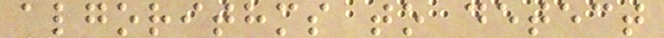algorithms to detect
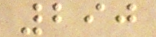290
